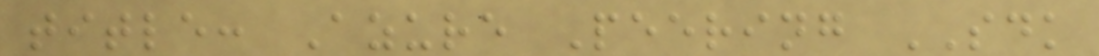title: Azure Peering SDK
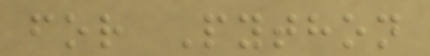for Python
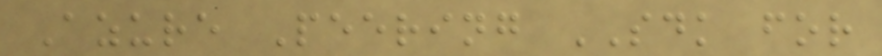Azure Peering SDK for
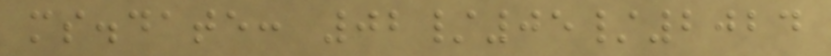ms.date: 02/05/2024
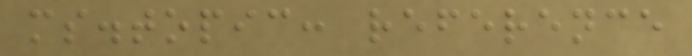ms.topic: reference
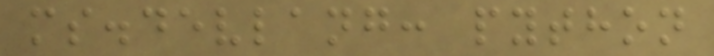ms.devlang: python
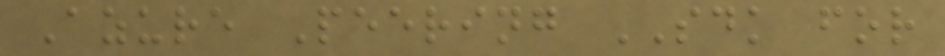Azure Peering SDK for
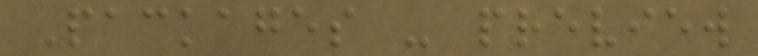Packages - preview
